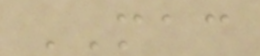MAC
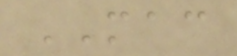MAC
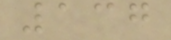137
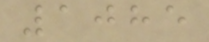1085
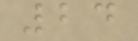24
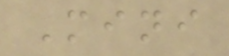Mini
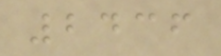2436
